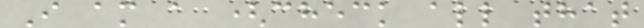I am a (check all that
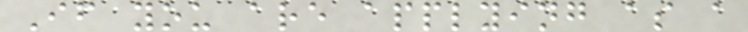If you are applying as a
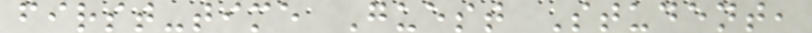first-time Guest Student,
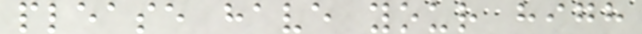please have your high
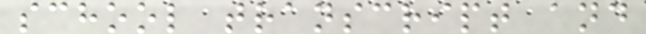school transcript and
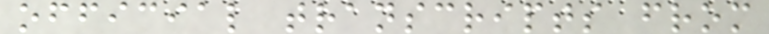official transcripts from
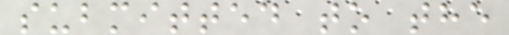submitted to the
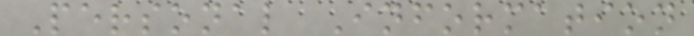Personal Information
